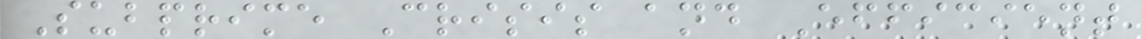Subprime Crisis and Efficient
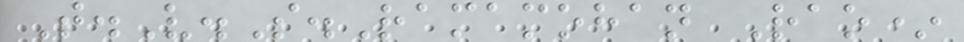T.V.S.Ramamohan Rao*
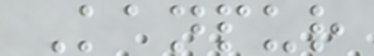Kanpur
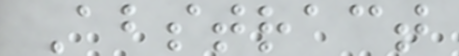Abstract
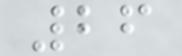26
